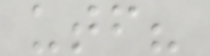utf?
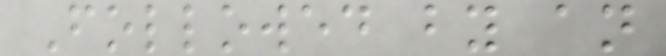Followed by an
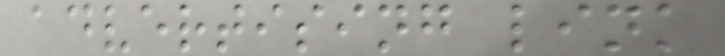advertising link
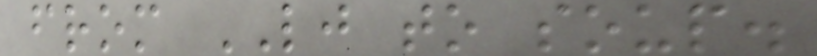from LJ to soup.
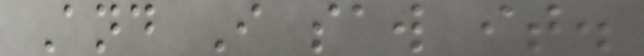And I saw it.
